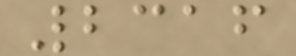2316
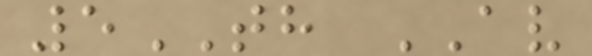5TH AV
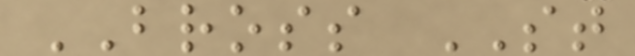BROSS ST
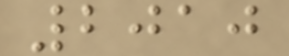2010
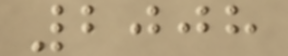2008
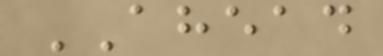AHEAD
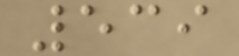539
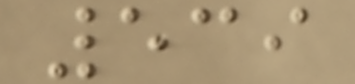539
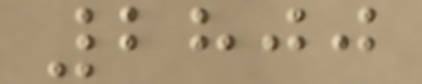2800
